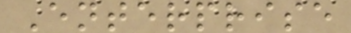Enterprise
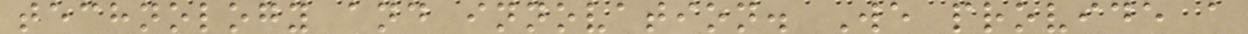technology and innovation. We provide a
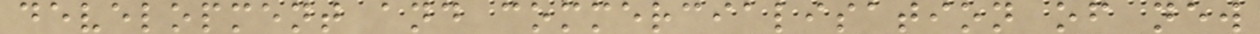development and commercialisation of new
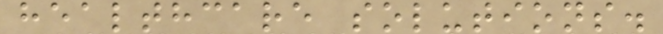healthcare solutions.
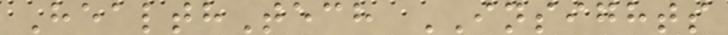HealthTech INSIGHTS
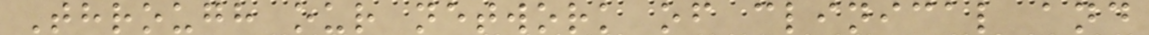Through our network of clinical and
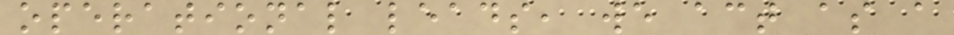operational leads, we act as a
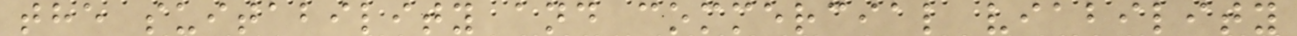the suitability and commercial viability
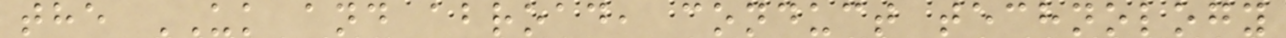the UK and abroad, conduct technology
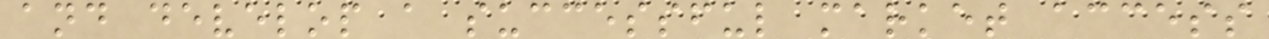and develop a successful market access
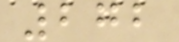272
